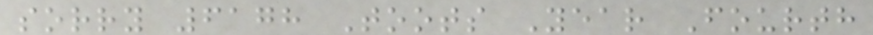sorry 6178 Toots Year Fourth
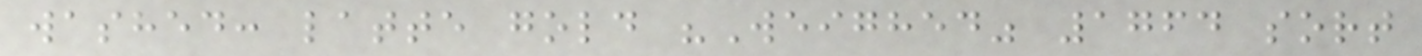washed: latte gold "Weighed" 1764 sort
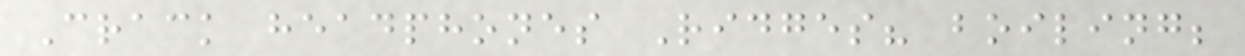Crack headphones Ridges? boiling;
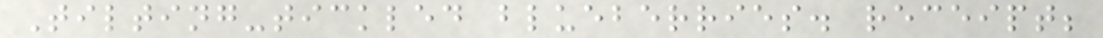Tilting-tickled blueberries. receipt;
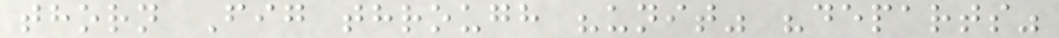thorn Fig through "unit" "departs"
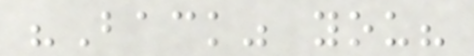"Back" you?
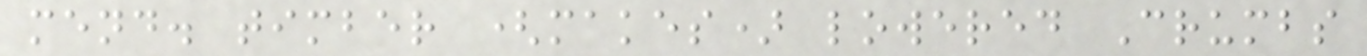mend. timber (makes) lowered Crumbs
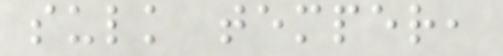sulk temper,
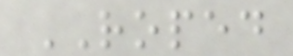ROPED
